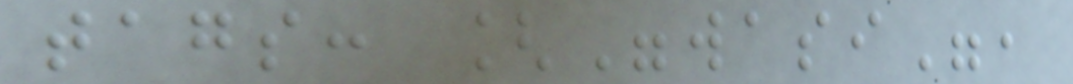tags: ["wasi",
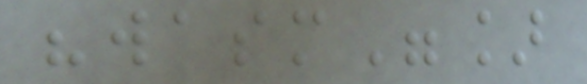"wasm"]
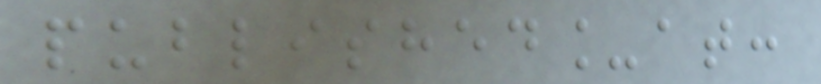published_at:
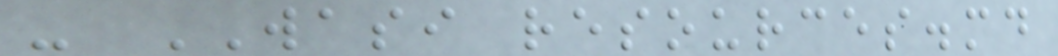- WASI resources.md
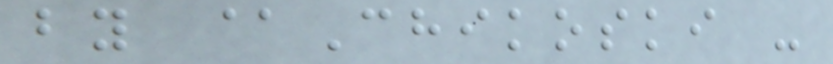by @Chikoski -
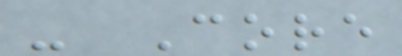- Core
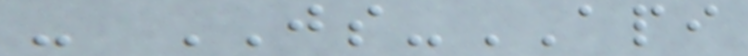- JS-API
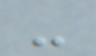-
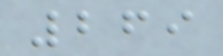269
